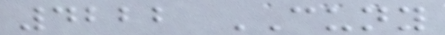4222 CUNY
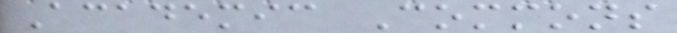Academic Commons
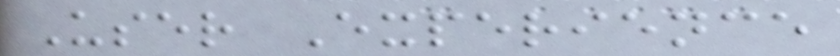User Experience
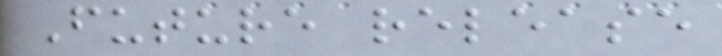Future release
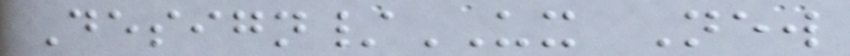Design/UX New
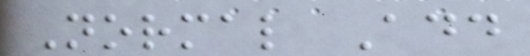Normal Add
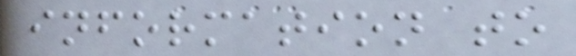information to
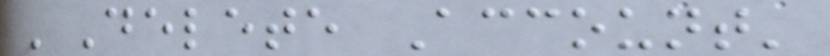'Delete Account'
